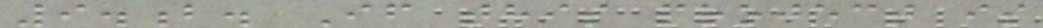9.b. If this project is
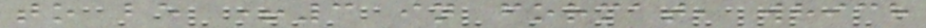to be +3 in format, which
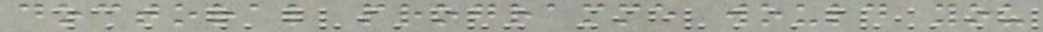doctoral programme would you
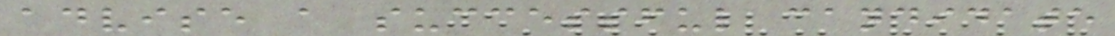advise a successful candidate
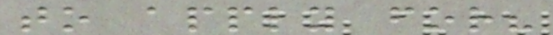to apply for?
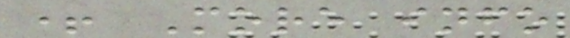+ More info
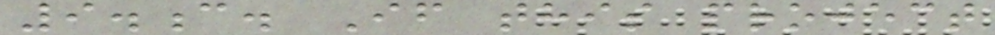9.c. If this project
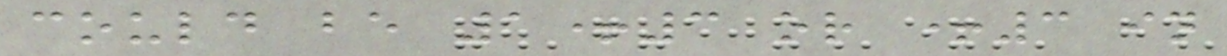could be 1+3 or +3 in
